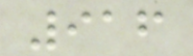916
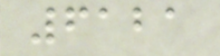6121
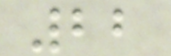22
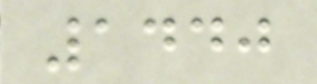1440
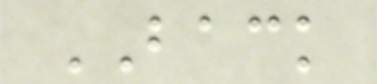BACK
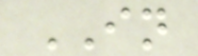IN
